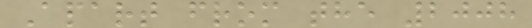Apart from the 2008
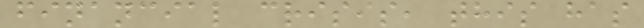financial crisis, this has
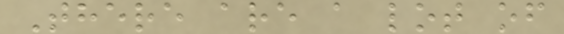There are a lot of
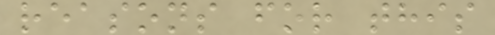reasons for this
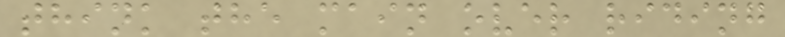think the main over riding
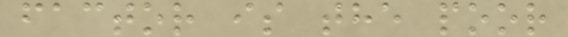factor is the poor
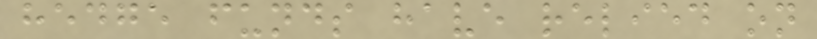hedge funds have relied on
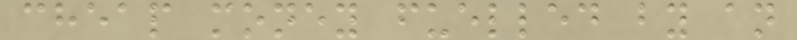cheap money fuelled by an
